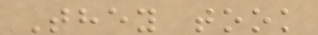They took
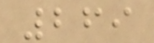269
